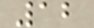12
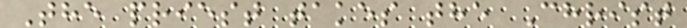The priest takes the Christ
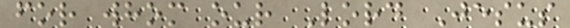for whom our Lord Jesus
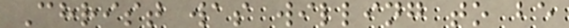Christ was willing to be
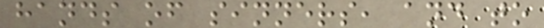hands of sinners, and to
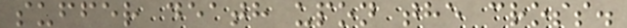suffer death upon the cross.
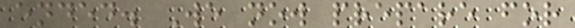ended. We now prepare for
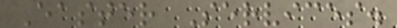Easter Services.
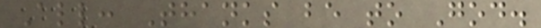All: Thanks be to God.
